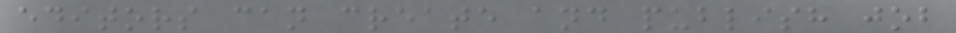editors can create and publish job
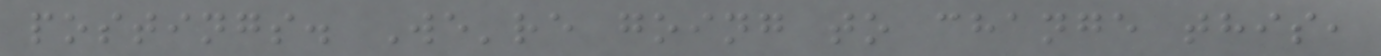postings. We're going to change this,
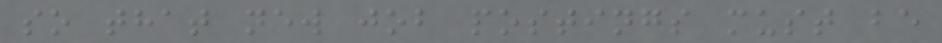so that new job postings must be
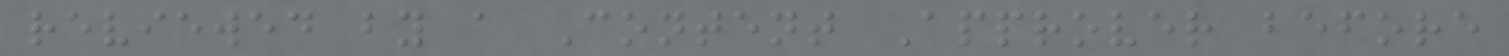reviewed by a Content Approver before
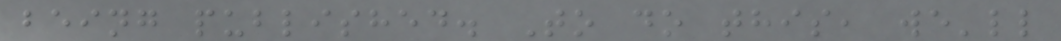being published. To do this, we'll
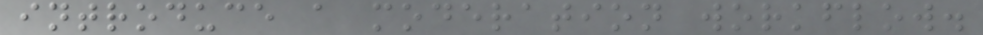introduce a moderation workflow.
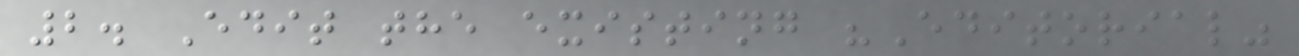2. Edit the existing "Editorial"
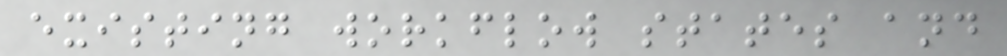existing workflow states and
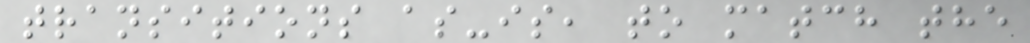transitions as-is, to match the
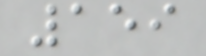159
